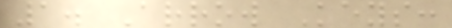1. Arrow Keys:
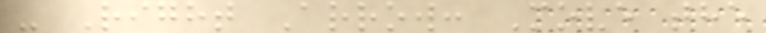- Right Arrow: Move the
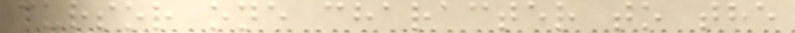cursor one character to the
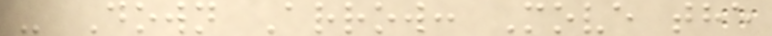- Down Arrow: Move the
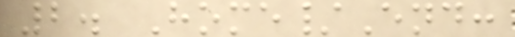2. Home/End:
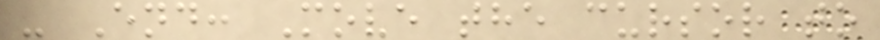- End: Move the cursor to
